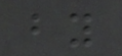by
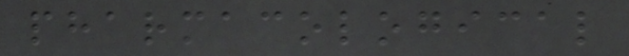pharmacological
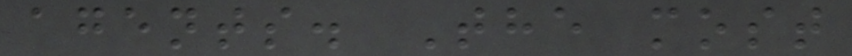agents. The most
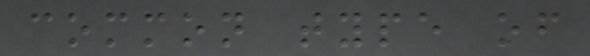common type of
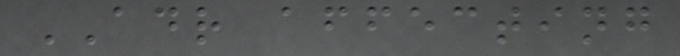ADR affecting
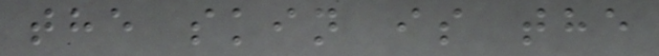the skin is the
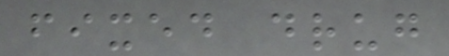fixed drug
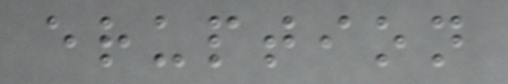eruption
